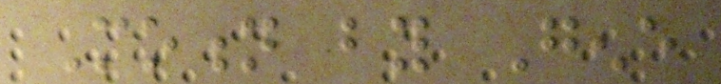Motion by Gene
